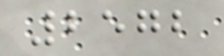2572
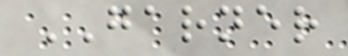GARNER
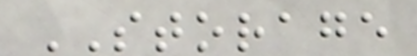STORAGE
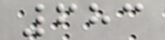683
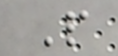P
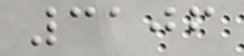3106
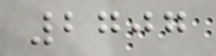2707
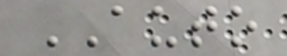AUTO
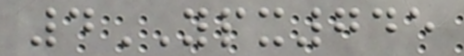4YPX745
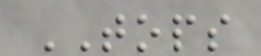TOPS
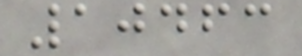10463
